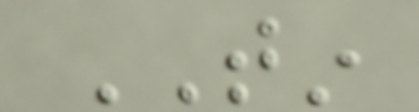TIN
